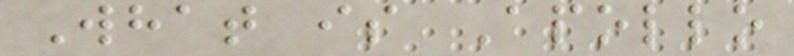What is Apollo
